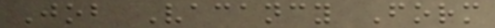Job Vacancy Form
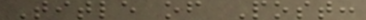Title of Post:
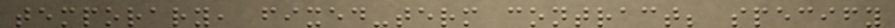temporary, fixed-term contract; specify
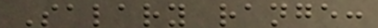Salary range:
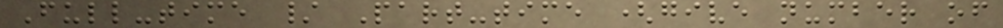Full-time / Part-time (give number of
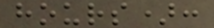hours):
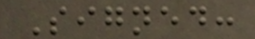Signed:
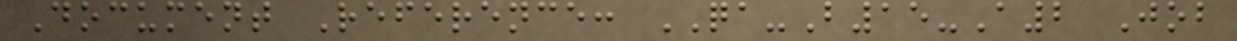Document Reference: QA-B15-A2 Job
